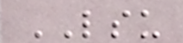LSU
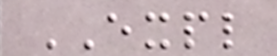EXPL
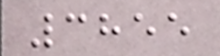3855
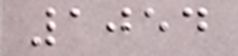1054
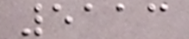5113
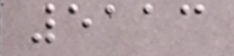5113
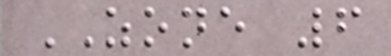ZONE 6
